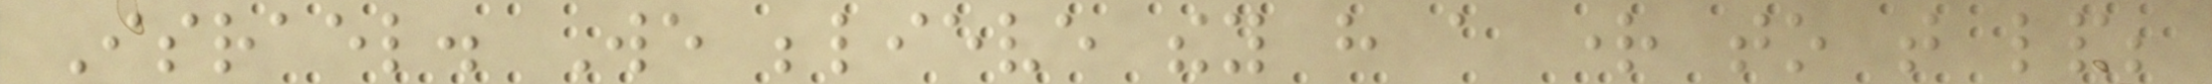Israel. We believe they have a right to that land;
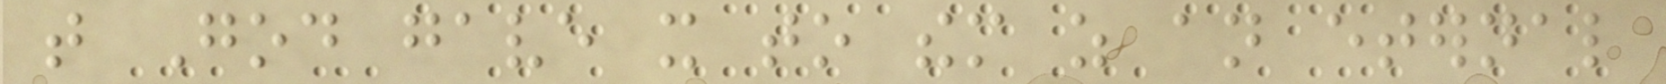that God gave it to them as an eternal
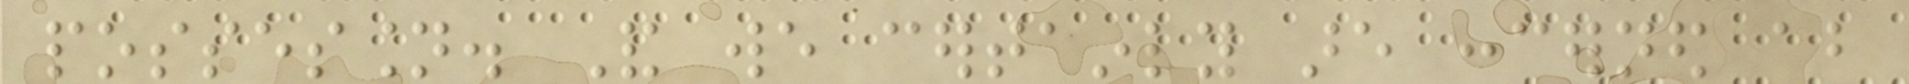possession. And we certainly are concerned about
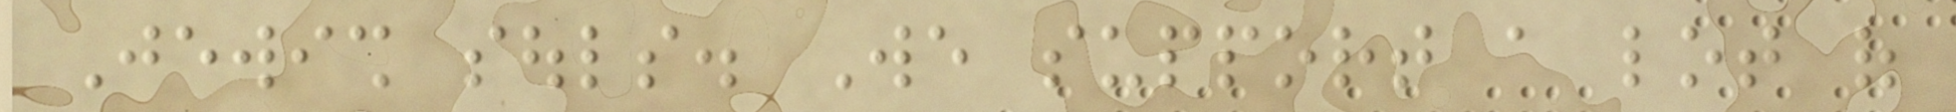Jewish souls. We support a lot of
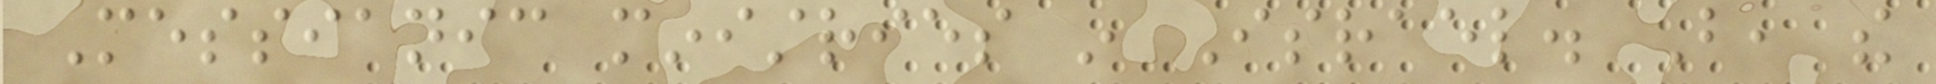Messianic ministries in Israel. But, the
